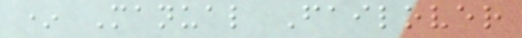* Manual Failover
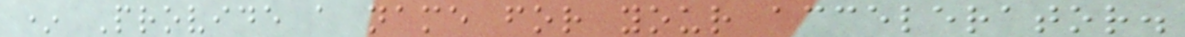* Provide a name for your accelerator.
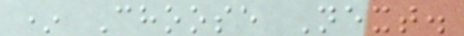* Choose Next.
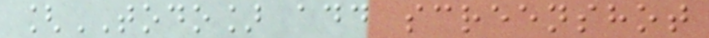[TODO] add screenshot
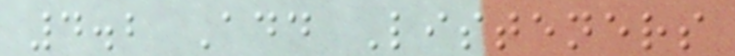4.2 Add Listeners
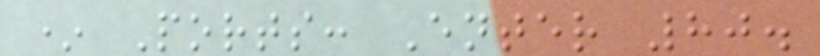* Ports: Enter 80.
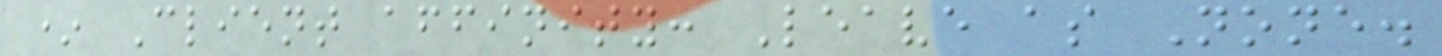* Client affinity: Leave as None.
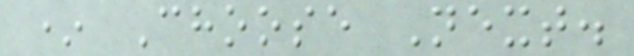* Choose Next.
